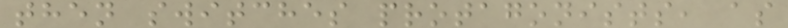then switches protagonists, as
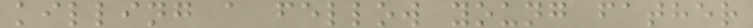killing a fellow young father
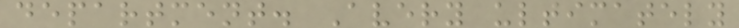department. Avery ultimately
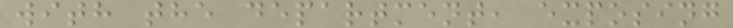with the department, exposing
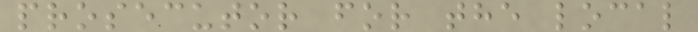prosecutor for the local
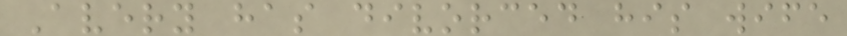Avery has divorced his wife
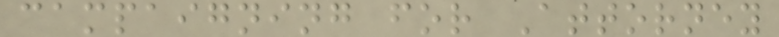campaigning for Attorney
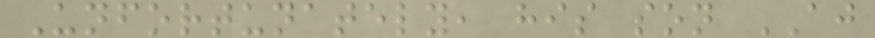Unfortunately, his son AJ
